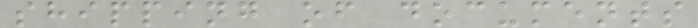shipping of documents
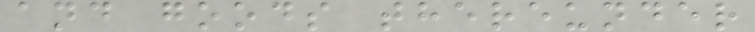and goods thereunder
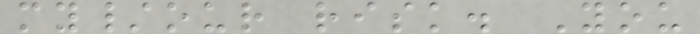my/our risk. You
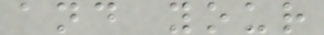and your
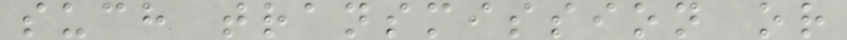such transmission or
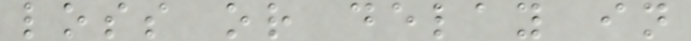loss or delay in
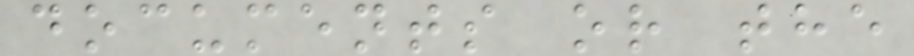documents or the
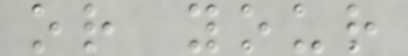or your
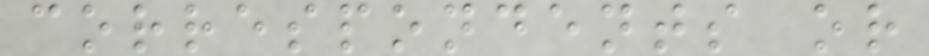correspondents or
